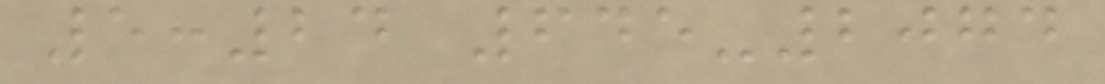5:24 645-2074
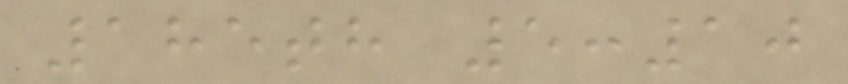185th 5:10
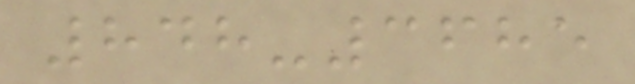848-3685
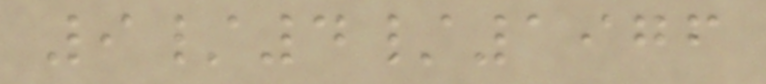9/4/1976
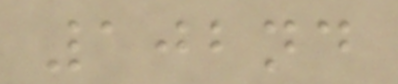102nd
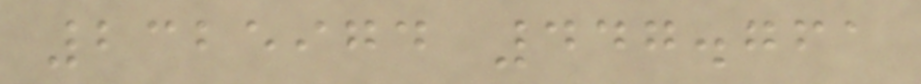2325974 447.761
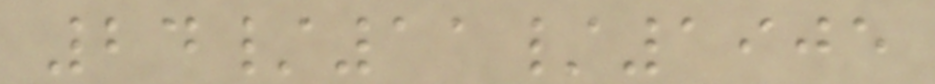24/11/1905
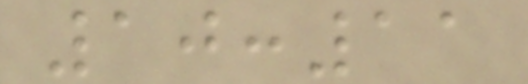10:11
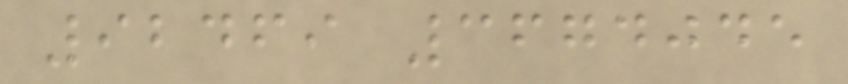92469 3674045
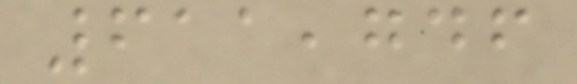611,746
